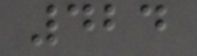424
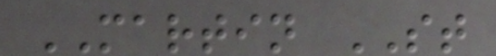MARTIN ST
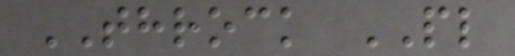THROCK PL
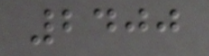2400
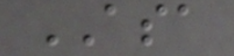ASA
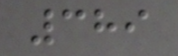389
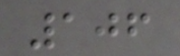106
